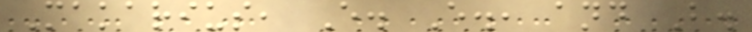Makarius, E. E., and B.
